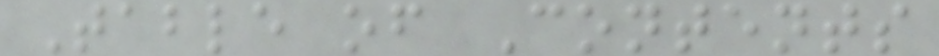Table of Contents
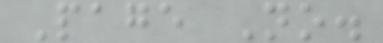Page No.
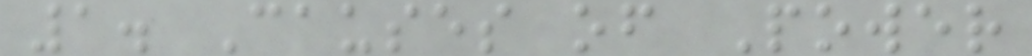1. Causes of Power
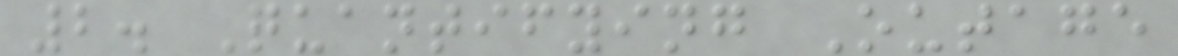2. Quantifying Outage
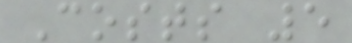Costs 5
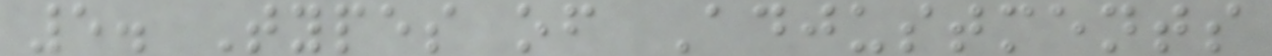5. Types of Adjustments
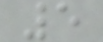5
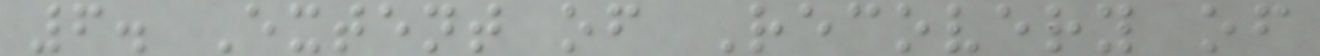6. Extent of Recovery of
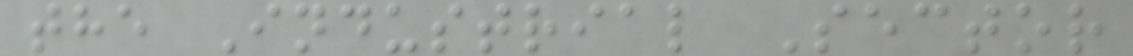the Industrial Sector
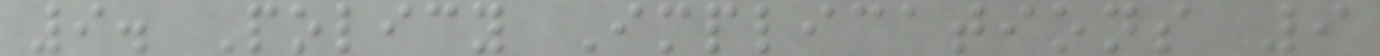9. Policy Implications 9
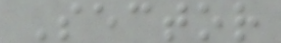Sector
